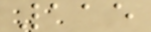115
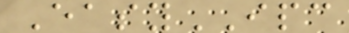EasyIPC
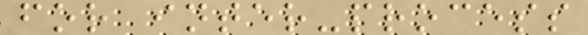for inter-process
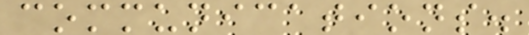communications.
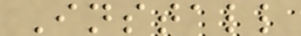Install
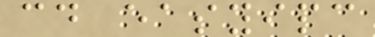cd easyipc
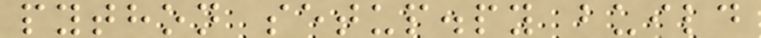python setup.py build
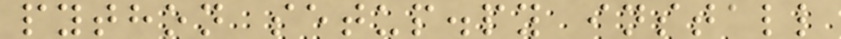python setup.py install
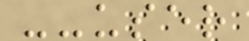--user
